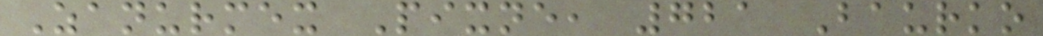Zanurmex Pixne, 721 Baurko
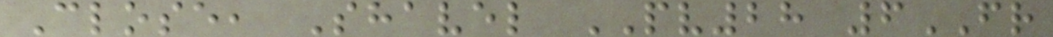Close, Shavel PV28 6FR
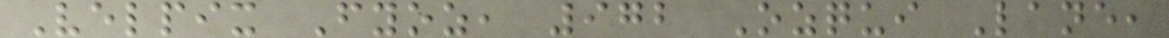Velpix Fyoz, 972 Ozqui Lane,
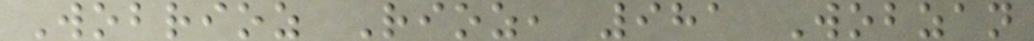Wobrioz Rioz, 981 Wobzan
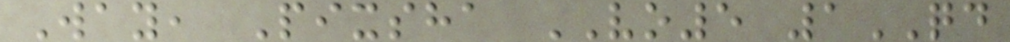Way, Pixsha VO5 1QD
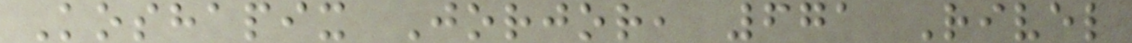Koshapix Jorjor, 671 Rivel
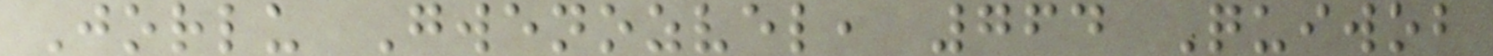Jorlu Gwenozvel, 764 Quiwob
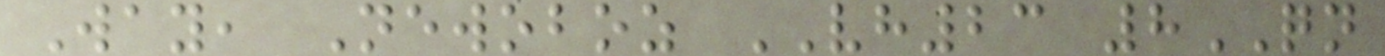Way, Newoboz VH23 8QN
